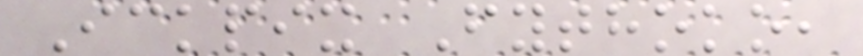Ickpix Fythoko,
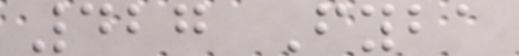427 Fyba
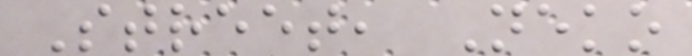Street, Neko
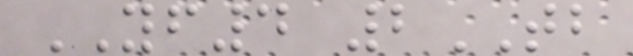YF4 2TB
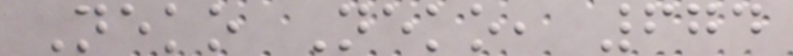Neko Neko, 674
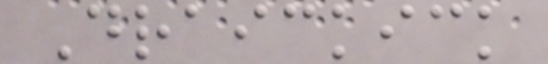Draickick
